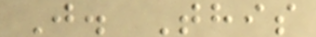J. This
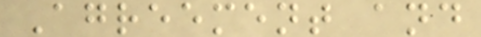Agreement and
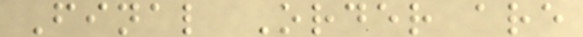Final Order are
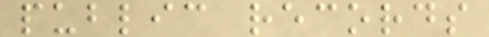public records
